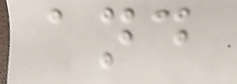and
